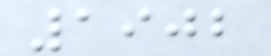1902
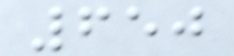650
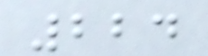224
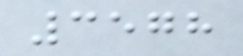3578
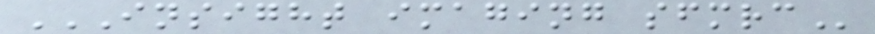INSIGHT IMAGING SFMRC
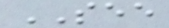SEE
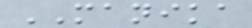MANIKA
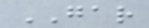GAR
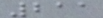211
